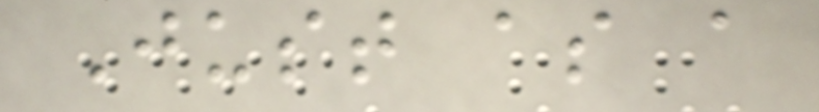Just as a
